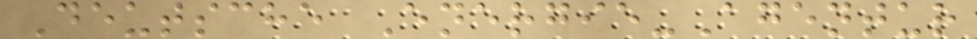Deutsche Energie-Agentur
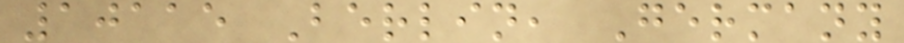10115 Berlin, Germany
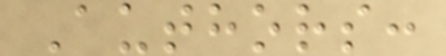Authors:
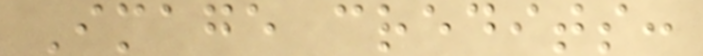Image credits:
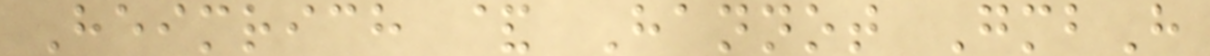Heimrich & Hannot GmbH
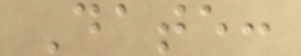Date:
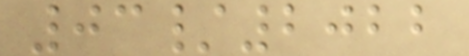03/2022
